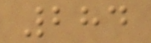284
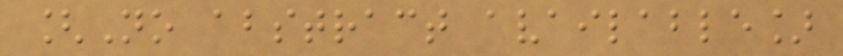[No abstract available]
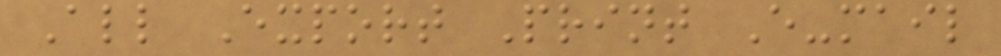All Export Print E-mail
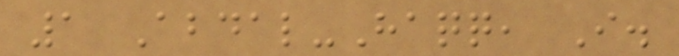1 Abdal-Haqq, I.
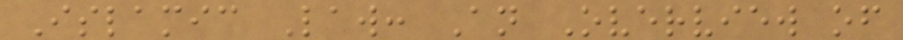Islamic Law: An Overview of
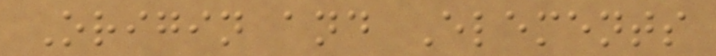Origin and Elements
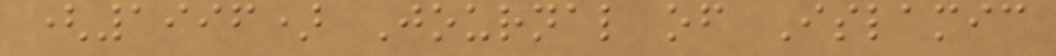(1996) Journal of Islamic
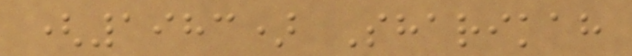(1983) Sharikah
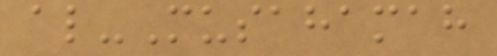al-Musahamah
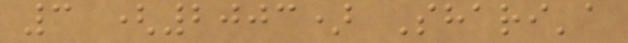3 (2003) Shari'a
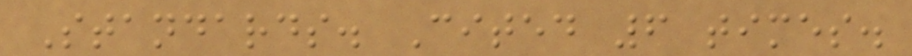Standards. Cited 6 times.
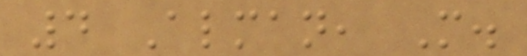4 Alman, M.
